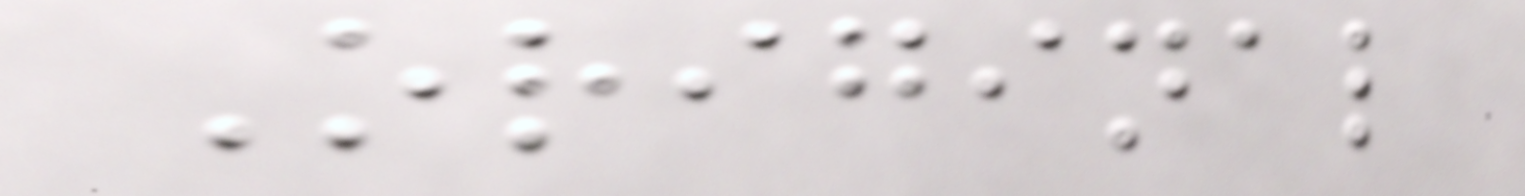Original
